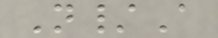N/A
